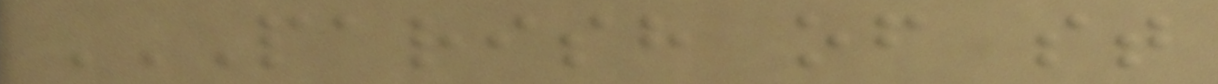PARISH OF ST
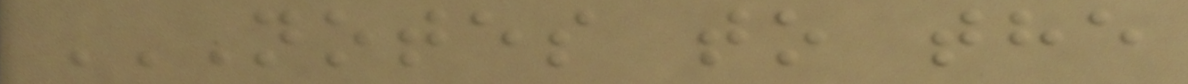NOTES TO THE
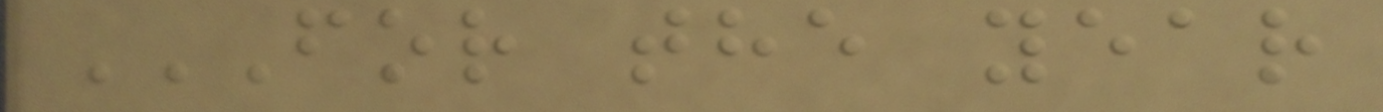FOR THE YEAR
